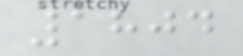1804
